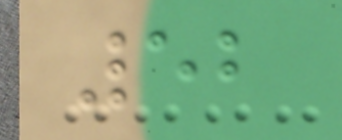52
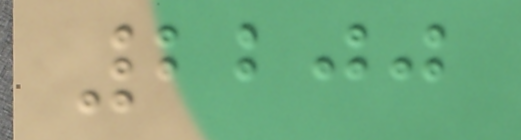2200
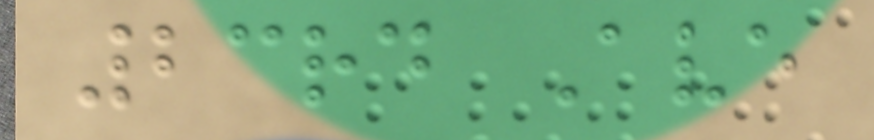23rd Ave
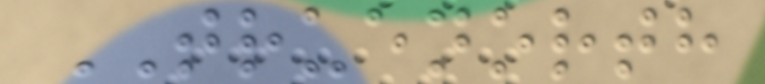TRUENORTH
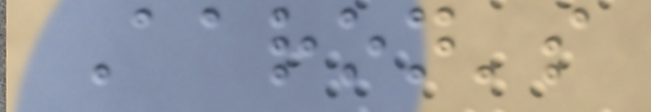Aaron's
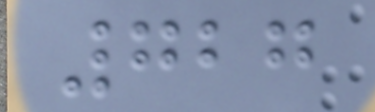727
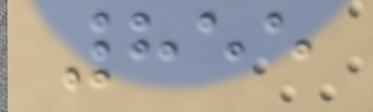855
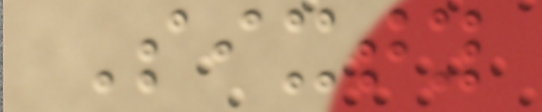Sixty
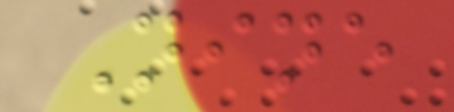Nine
